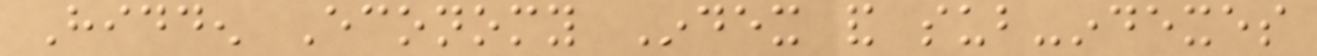Hidden Economy Index and sub-indexes
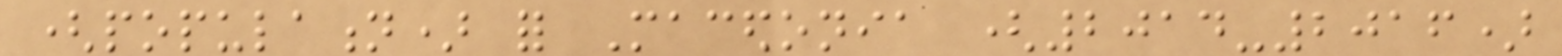(population) for Macedonia (2014-2016)
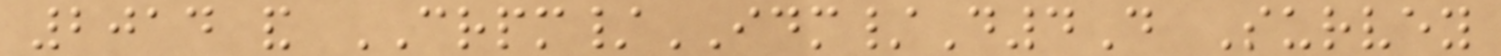2014 and CRPM/IDM/D4D Survey
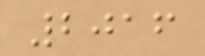2016
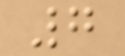7
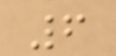6
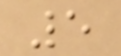5
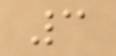3
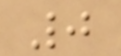0
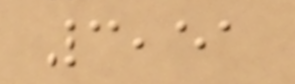3,51
